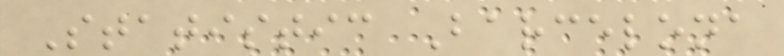Statistic Barcelona
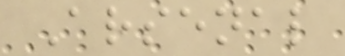Arsenal
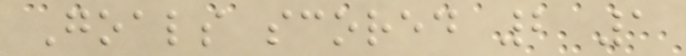Goals scored 2 1
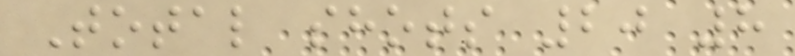Total shots 20 8
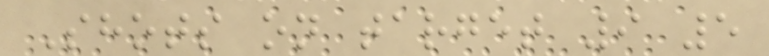Shots on target 9 5
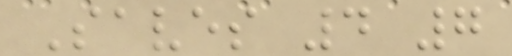Saves 4 7
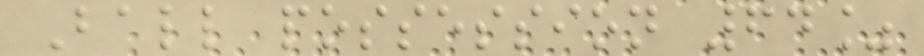Ball possession 64%
